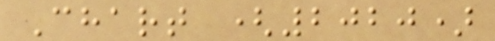Chart (2020)
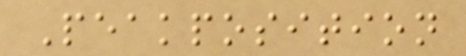Peakposition
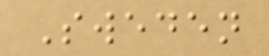Sweden
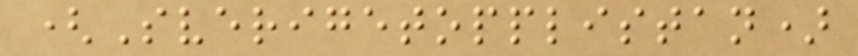(Sverigetopplistan)
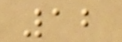12
